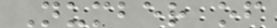Number of
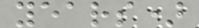years)
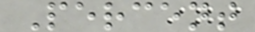Percent
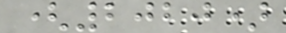(2020)
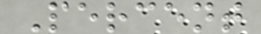Percent
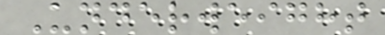Underweight
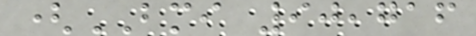(BMI 90,716
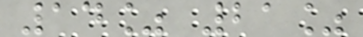14% 21%
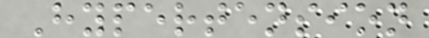Hypertension
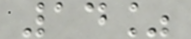14%
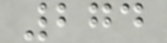274
